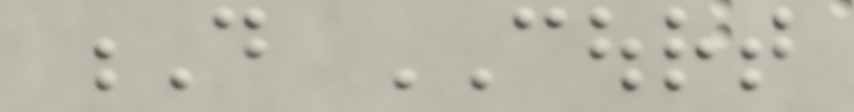D COURT
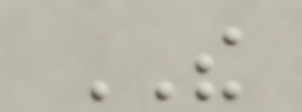THE
